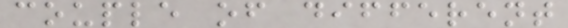couple of different
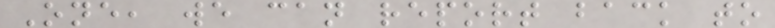One, we can report back to
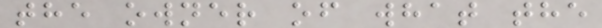the owner of what the
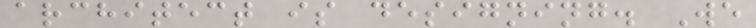architect is designing. We
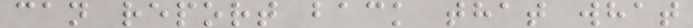can report back that what
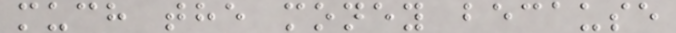much the money because
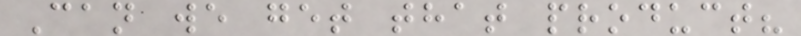Can we get that product?
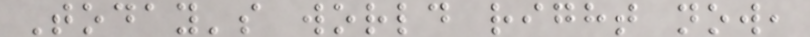Today's world right now,
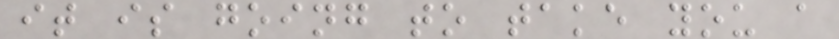it is going to take you a
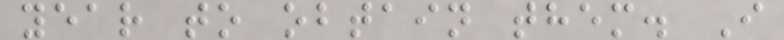year to obtain them. I
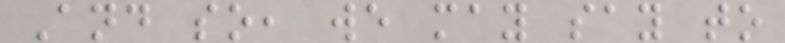And so, we may say to
